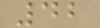42
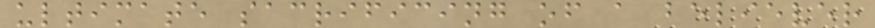ultimate sacrificing of a believer
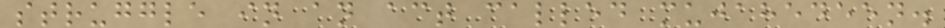struggle in an act called mujahedeen.
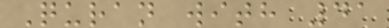Quran with 41
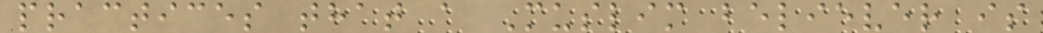practices that a Muslim believer is
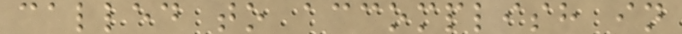called to accomplish in
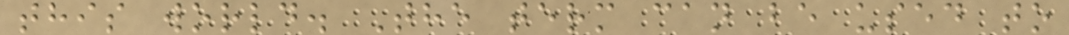this world. The term can be used to
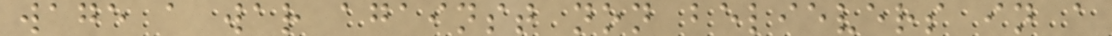wage a war against non believers in a
